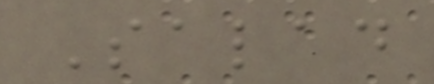Salad
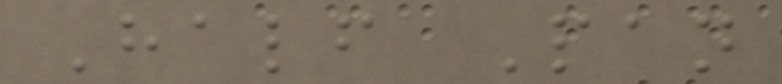Half Pan
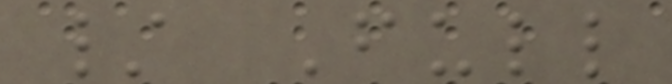/ Full
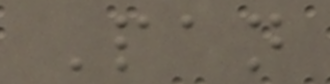Pan
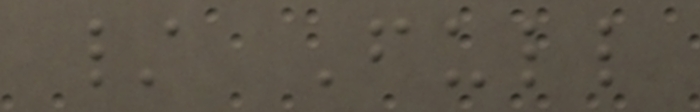/ Full
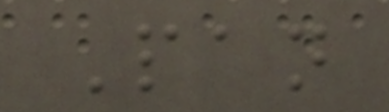Pan
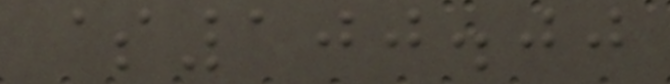$100.00
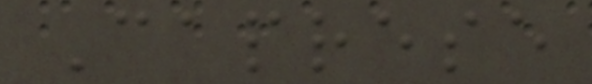Caprese
